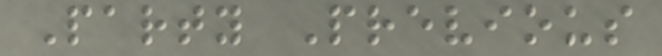Party Previous
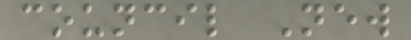council New
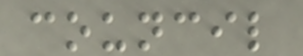council
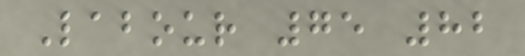Labour 75 82
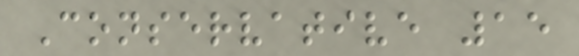Conservative 15
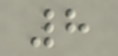8
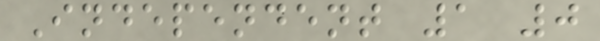Independent 1 0
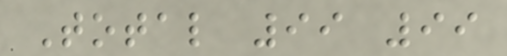Total 99 99
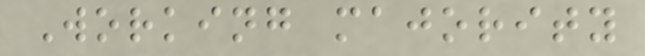Working majority
